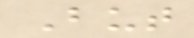But
